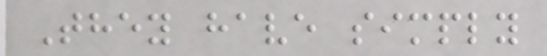They have simply
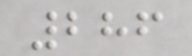286
